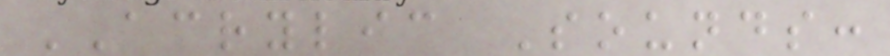ACRYLIC Sounds:
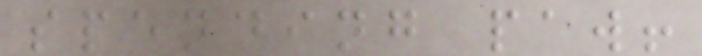spending paw!
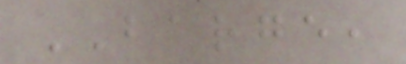BARGE,
